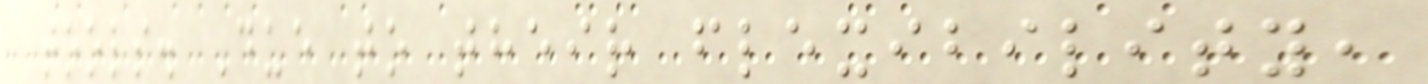tools. Due to their flexibility,
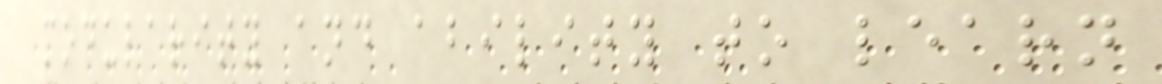modularity and ability to learn
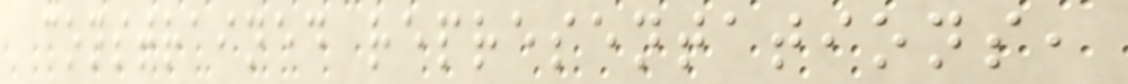constrained representations,
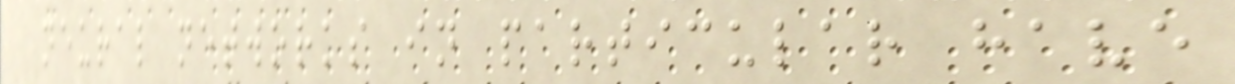neural networks in particular have
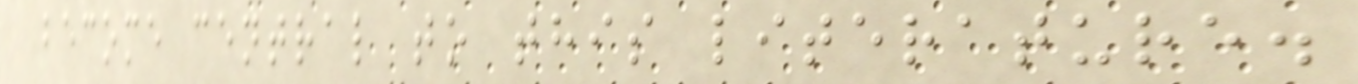become central to this literature.
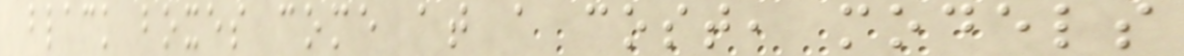black boxes come at a cost, models
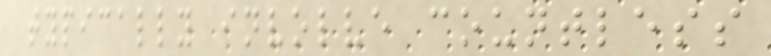typically involve countless
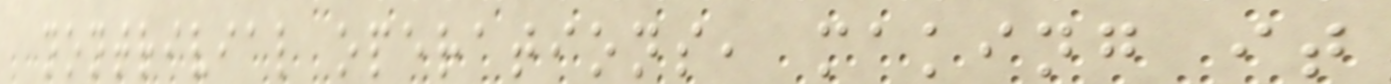nontrivial operations, making it
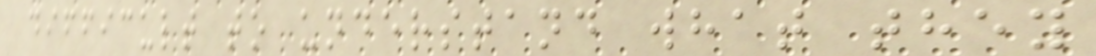difficult to understand what they
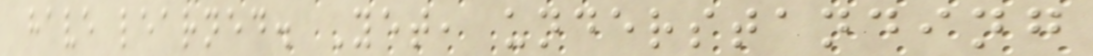have learned. Yet, understanding
